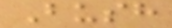Bush
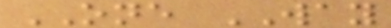ONE WAY
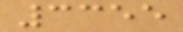3355
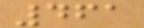461
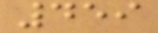459
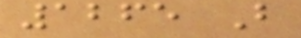1265 B
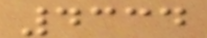4334
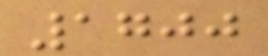1700
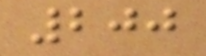200
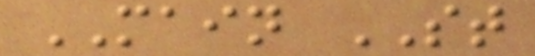MAIN ST
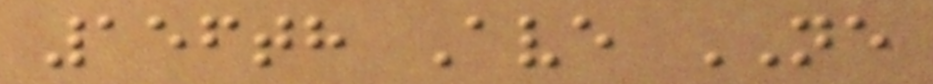156th Ave NE
